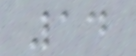14
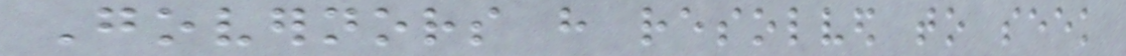Governors have resolved to seek
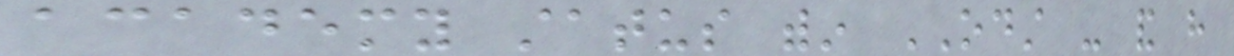academy status within ODST - and have
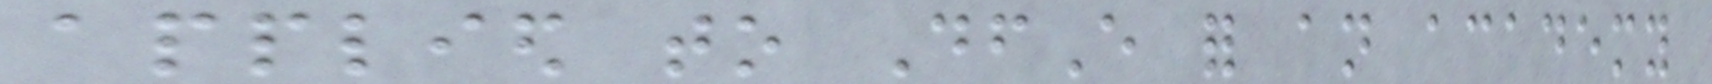applied to DfE for an academy
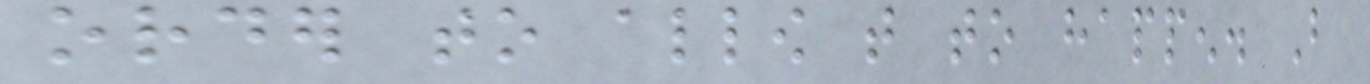order to allow that to happen. But
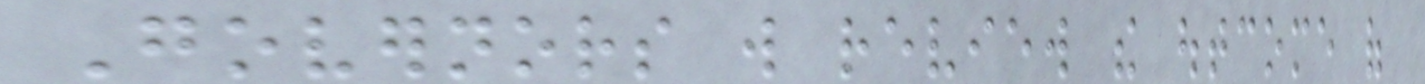Governors will review the outcome of
